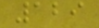129
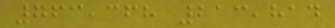763,368 213,814
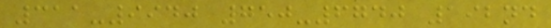311-9940 750-6740 192nd
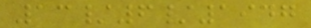13/6/1947
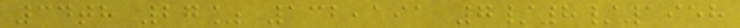34th 27% 132,191 7/8/1958
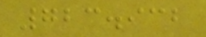723.932
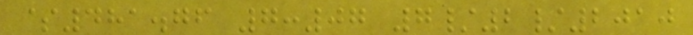$481.76 7:07 7/2/2010
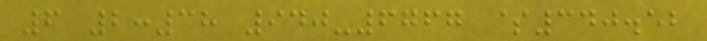6 2:38 940-6767 $340.52
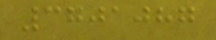3701087
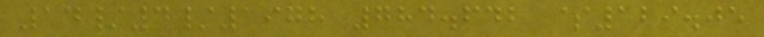14/4/1978 784.642 $129.05
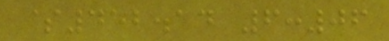$452.14 6:06
